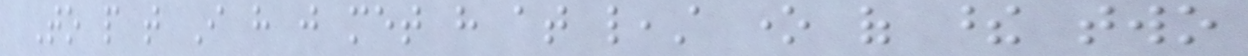To people that I have just met have at least one of these two
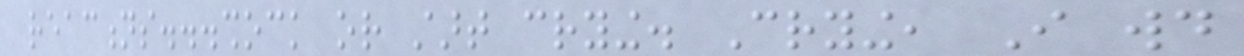reactions...shock or start crying. Crying, I would
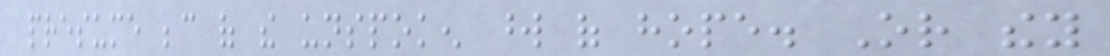presume because of the unspoken word of hope. Or they
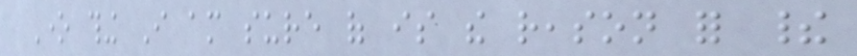One thing I am sure of is the reason for their
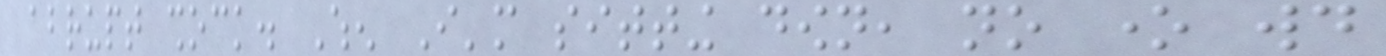abrupt shock. When I'm sitting down, no one would
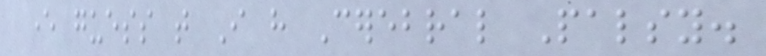ever guess that I have Cerebral Palsy.
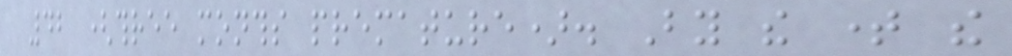42 (three months premature). By the time the
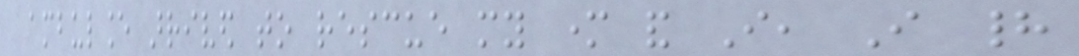ambulance arrived to rescue my mother and I, I had
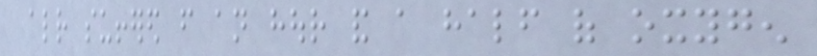already suffered from an hour and a half of oxygen
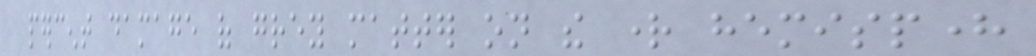percent damage of grey matter on the right hemisphere
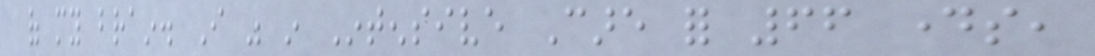of my brain. I was in Intensive Care for 66 days,
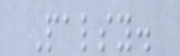Palsy.
